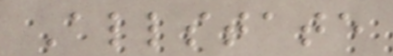Allstate
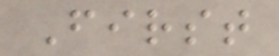First
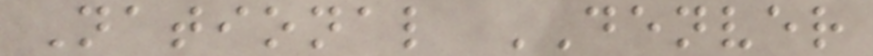National DENVER
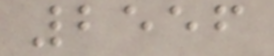2556
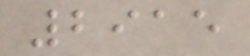2915
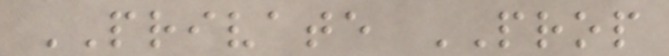PRIVATE PROP
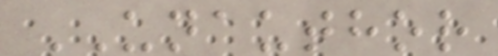UNAUTHOR
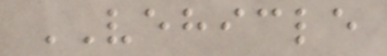VEHICLE
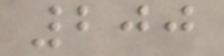200
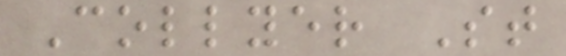Collyer St
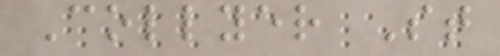Collyer St
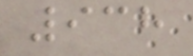938
